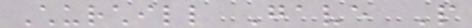Churchill Gave People
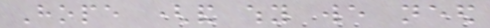Hope (and why we need
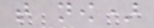that now)
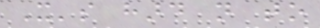It's hard not to
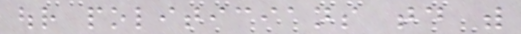our politicians today with
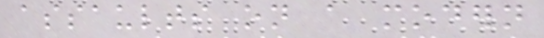assaults on a modern
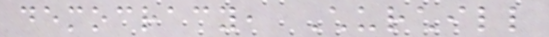democracy, Churchill
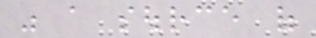was a source of
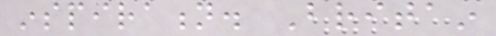inspiration. Britain
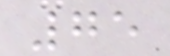75
